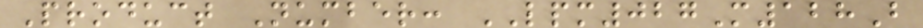Product Number: LPM027M128B
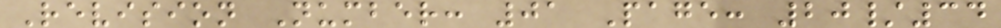Revision Number: 01 Page: 20/34
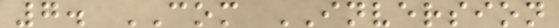7. COM INVERSION
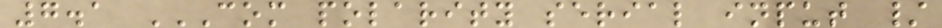7.1 COM POLARITY SERIAL INPUT /
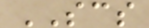SCS
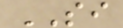SI
